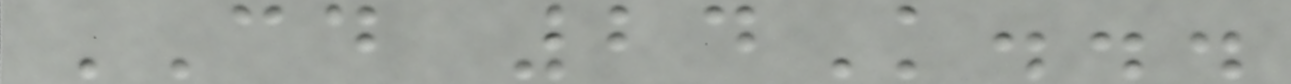CD 24K...
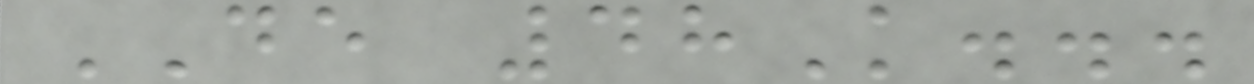DE 48K...
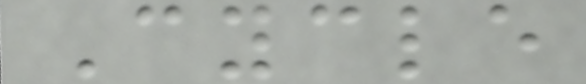Cycle
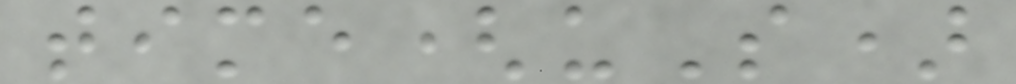time(uS)
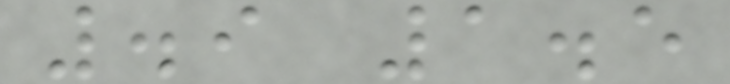.9 1.5
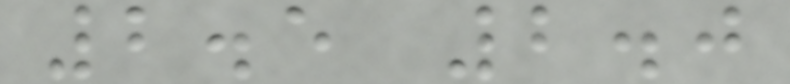2.5 2.0
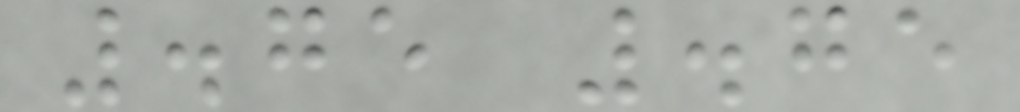.75 .75
